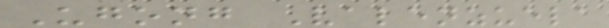Ugong Valenzuela
